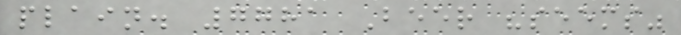plain. 7781 Beer "seems"
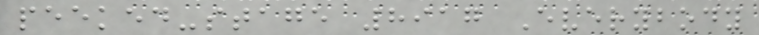peeked-stage 8917 Everybody
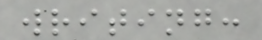writing:
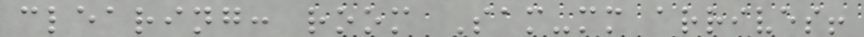clearing: room Sam-mm arrives!
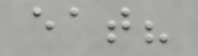eat?
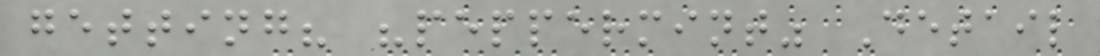getting? "peppermint" Detail
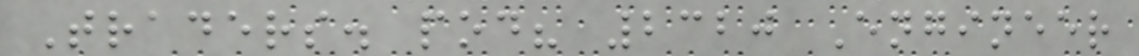Traders. pod? 2320 Engineer
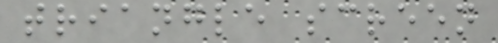triangle screen
